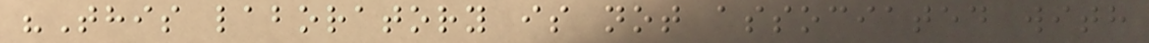"This laboratory is not associated with
